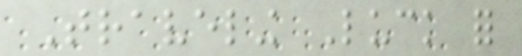Traveling Luck for
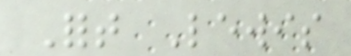Fort Lewis
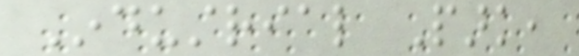Industrial Park,
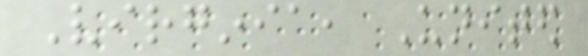Virginia, United
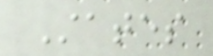States
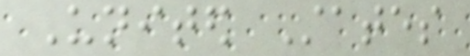United States
